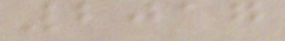2017
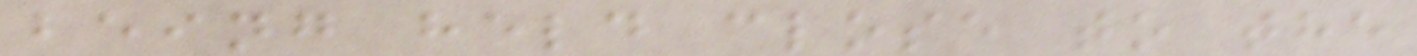being held close to the
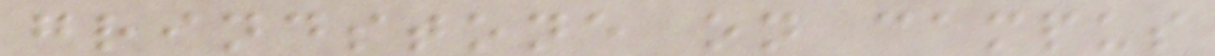grindstone on campus
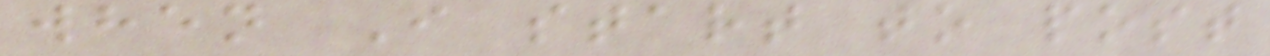when I start to post
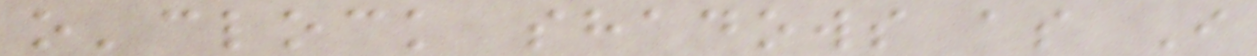o'clock shadows as I
